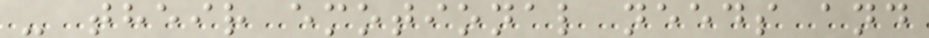- their emotional needs and
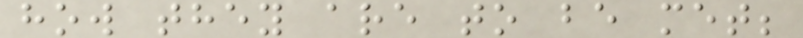how they are to be met;
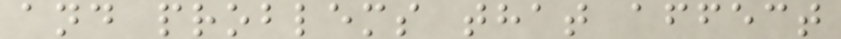and problems that affect
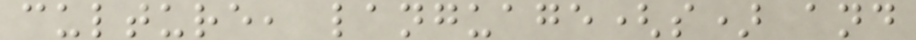culture, language(s) and
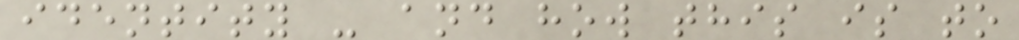identity - and how this is to
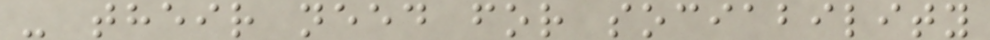- their need for sociability
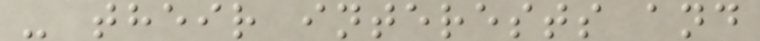- their interests and
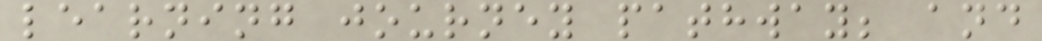learning journey pathway; and
